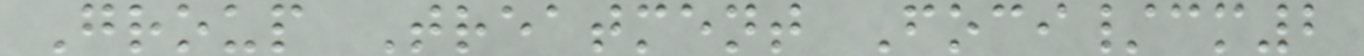Group Treatment Foci/cm2
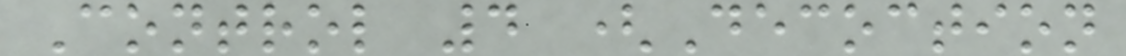Control 4 (Decoction
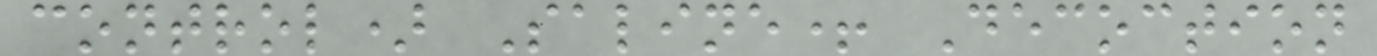control) Saline+ Decoction
